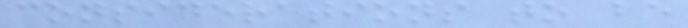considerations to be
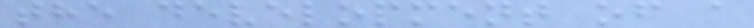the development of a
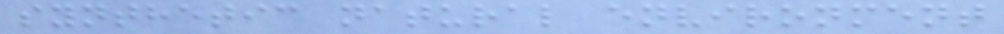synthetic natural environment
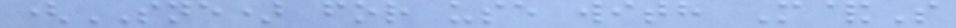(SNE) for use with M&S
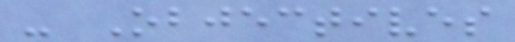- Objectives
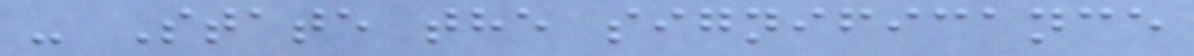- State the significance
